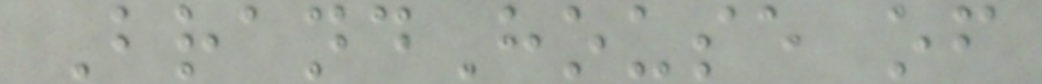BrandHouse of
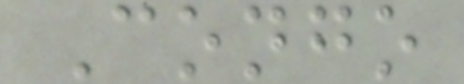Congo
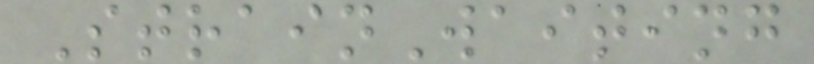StrainWaiting
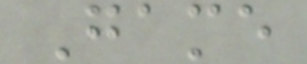Game
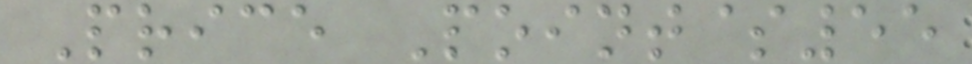Price Point$55
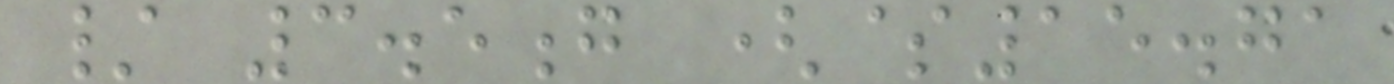/ 3.5g ($15.71
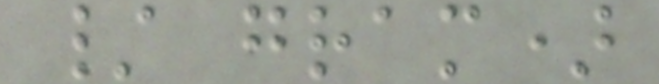/ gram)
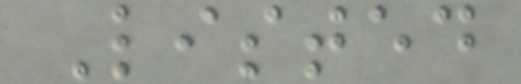Listed
